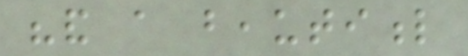"and a beautiful
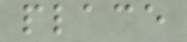place
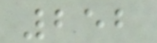252
